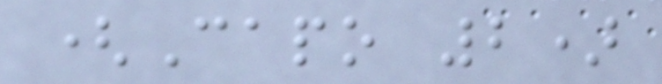(Capo 2)
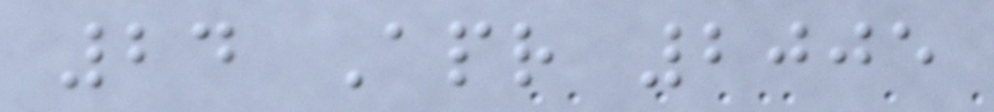24 Apr 2005
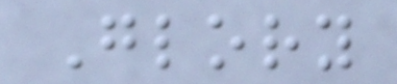Glory
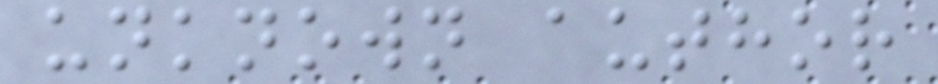unknown author
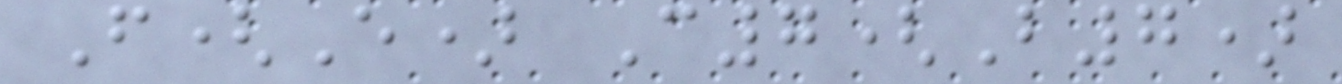F(E) C7(B7)
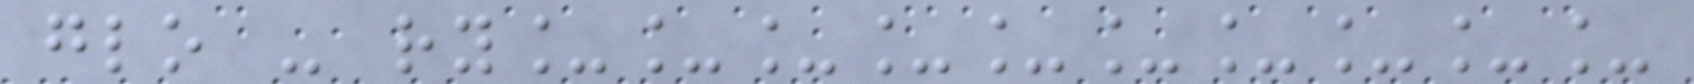glo - ry__________
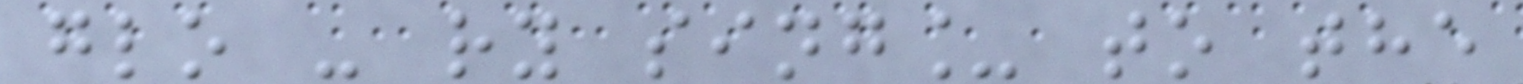glo - ry sing_ to the
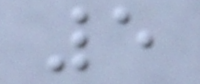5
